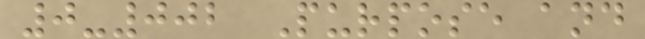0-002 Purpose and
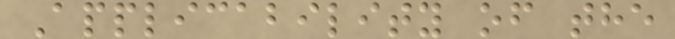Applicability of the
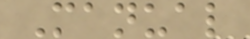Manual
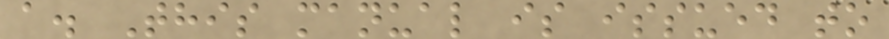a. This manual is issued to
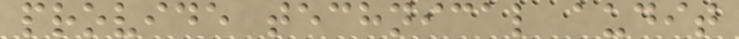provide technical audit
